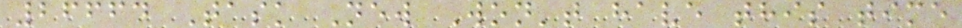26664 Task New Won't have this time
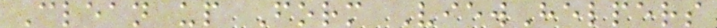Clean up Form ViewHelpers
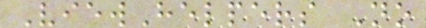ViewHelpers No
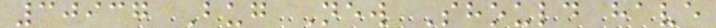30937 Bug New Should have
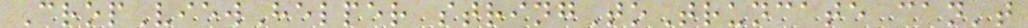CropViewHelper stringToTruncate can't
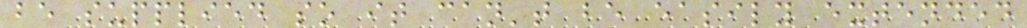be supplied so it can't be easily extended
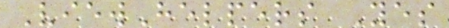ViewHelpers Yes
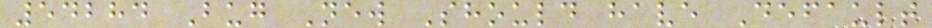54284 Bug New Should have Default
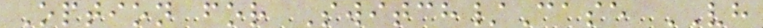Option for Switch/Case VH
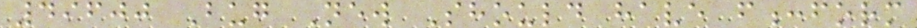49600 Bug New Should have f:form
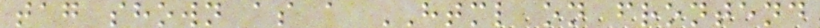tag shown as a HTML on frontend
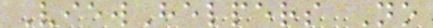ViewHelpers No
